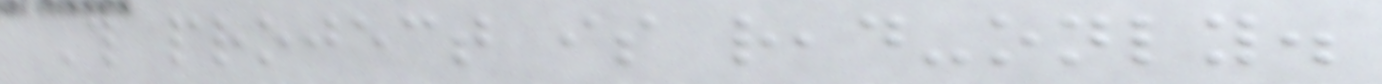This project is read-only.
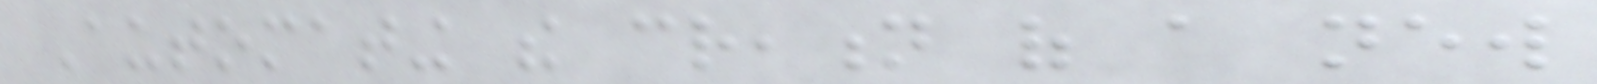Automating the creation of a new
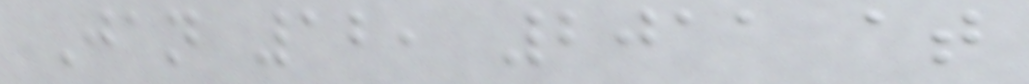Jan 12, 2011 at
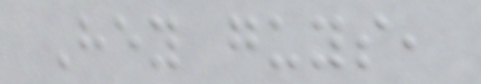Hey guys,
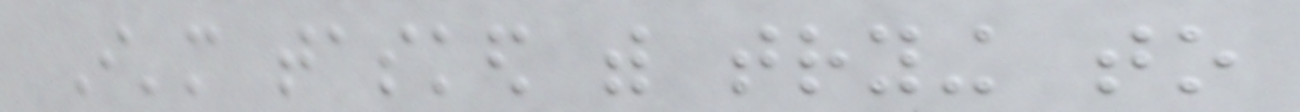I'm tasked with trying to
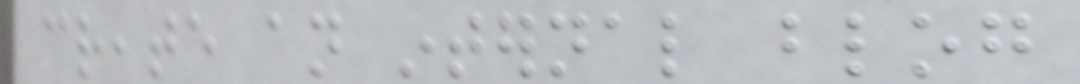create an internal blog
